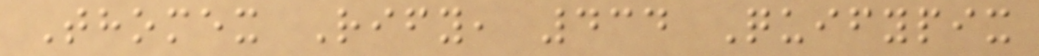Thomex Rify, 434 Quifypix
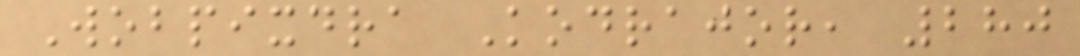Wobpixdra Kodrajor, 280
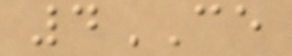4CE
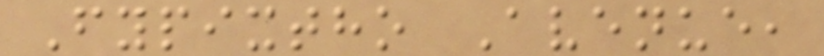Fypixtho Avenue,
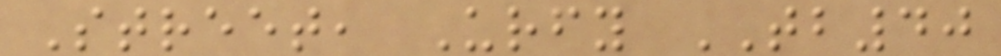Street, Urfy TB40
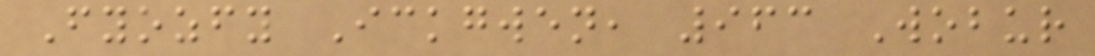Fyozfy Ickgwen, 963 Wobur
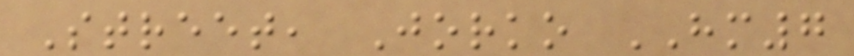Street, Jorko HM7
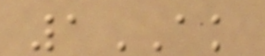1AK
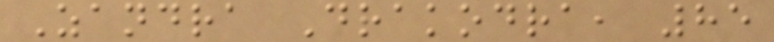Zandra Drakodra, 85
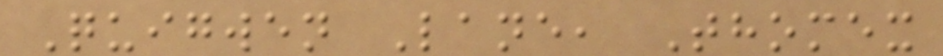Quigwen Lane, Thomex
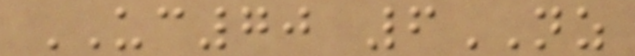UC70 6NZ
